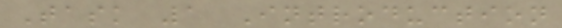Task 1 Introduction
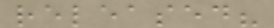released?
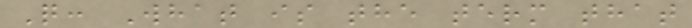Q: What is the term that
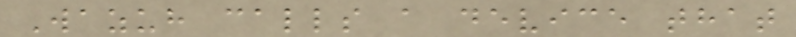Wazuh calls a device that
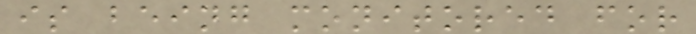is being monitored for
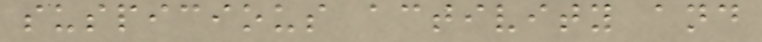suspicious activity and
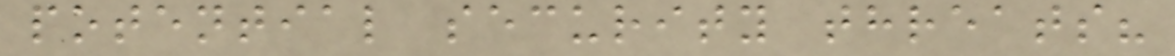potential security threats?
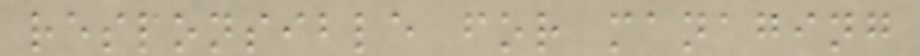responsible for managing
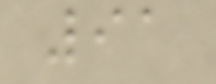91
